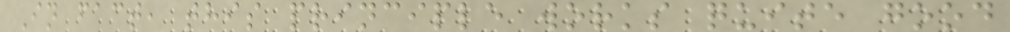In fact, this principle works quite good
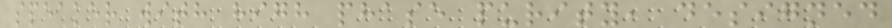speaker with high phase purity, designed
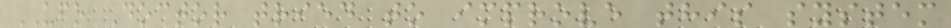UFO Doctor tried to improve this system
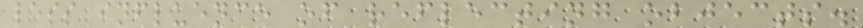less influence of reflecting objects.
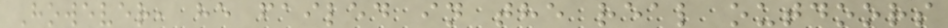However, he failed in the real outdoors
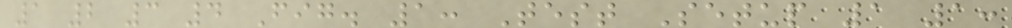1 2 3 4 Fig. 1: Test Setup 1 1:
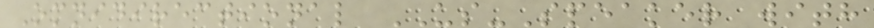Omnidirectional US-Speaker with
